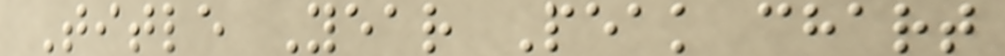Title Year Peak chart
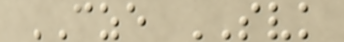CZE SVK
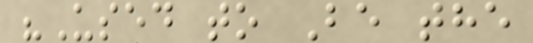"Used to Be the
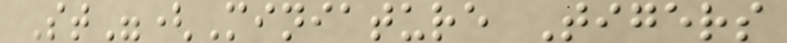St"(Miniature Tigers
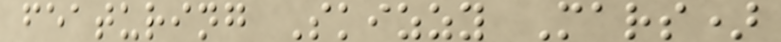featuring Skizzy Mars)
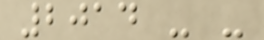2014 - -
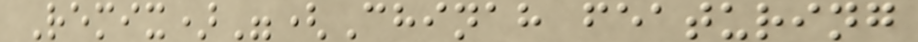Remix)"(Chinah featuring
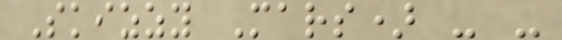Skizzy Mars) - -
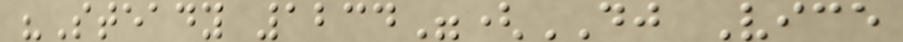"Steady 1234"(DJ Vice
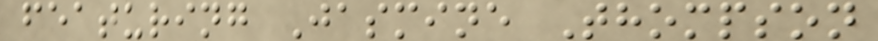featuring Jasmine Thompson
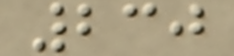230
